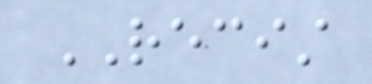RECIST
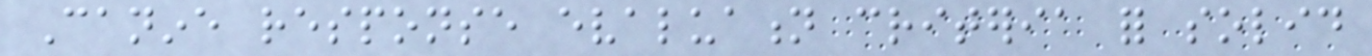Canine response evaluation criteria for solid
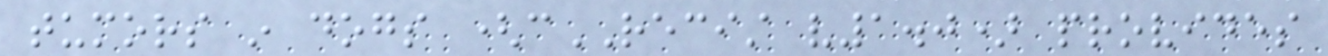tumors in dogs (cRECIST v1.0) provides
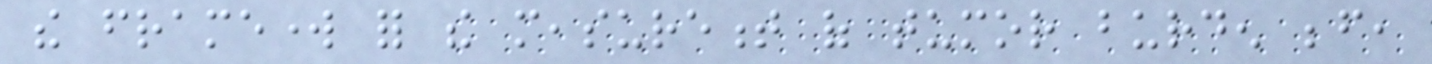the framework for the measurement of tumor burden before,
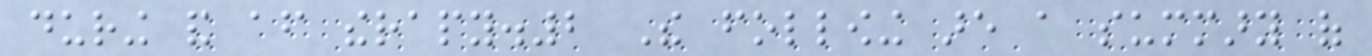during and after therapy.2 The following are a summary of
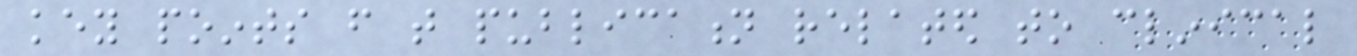key points from that publication related to clinical
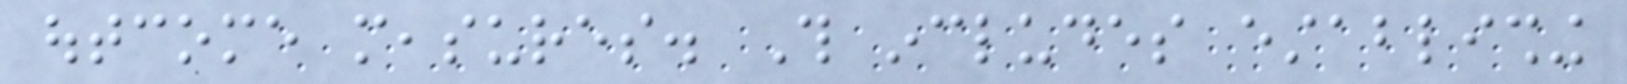outcome measures. This includes establishing
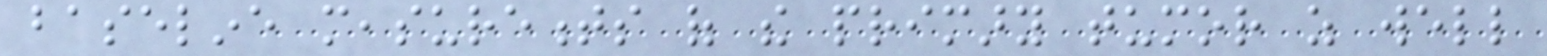baseline measurements of the primary tumor as well
